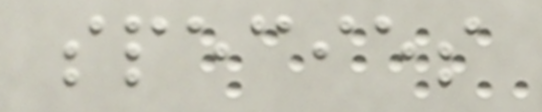species
